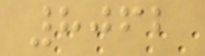8062
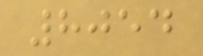8054
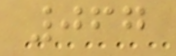067
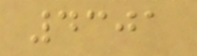4301
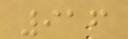916
